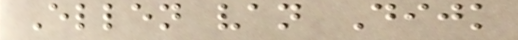Ellen van Dijk
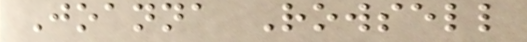Joanna Rowsell
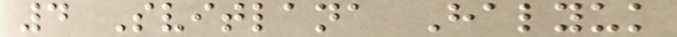4 Svitlana Halyuk
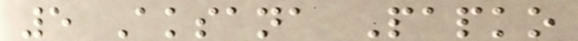5 Aksana Papko
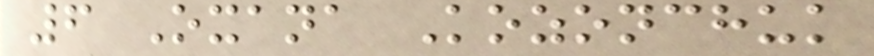6 Oxana Kozonchuk
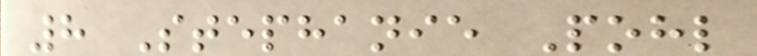8 Stephanie Pohl
